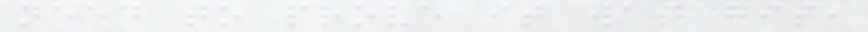need to prove it was his,
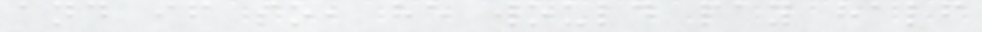and if so, he would pay half
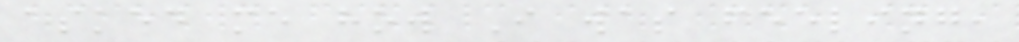asked me how I was feeling,
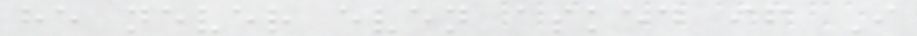he never even asked if I
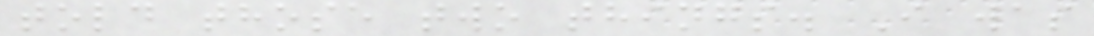told those two things. I was
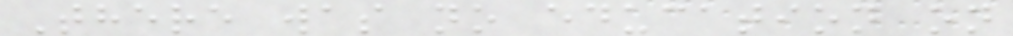There was no education on
